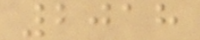2018
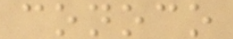conoco
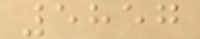5857
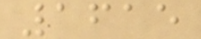1615
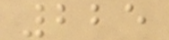225
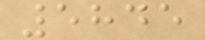5845
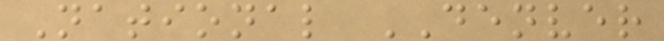National DENVER
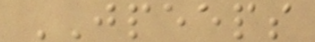JPEEPS
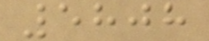5808
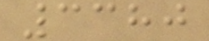3380
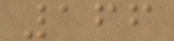166
